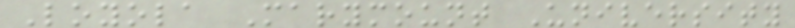Loyola Marymount University
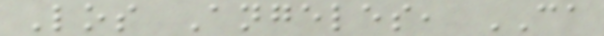Los Angeles, CA
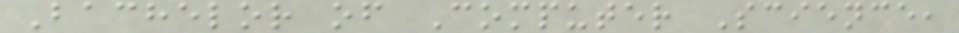Bachelor of Computer Science,
